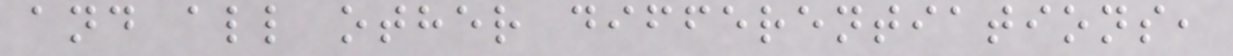and all other differentiations,
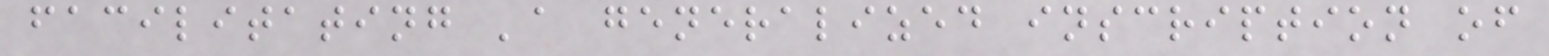facilitating 'a generalized inscription of
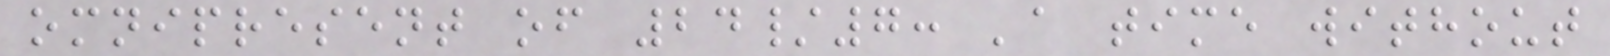omnipresent of 24/7: 'a time without
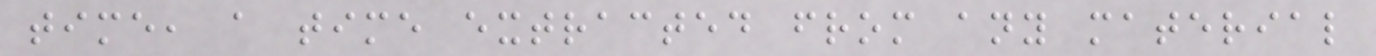time, a time extracted from any material
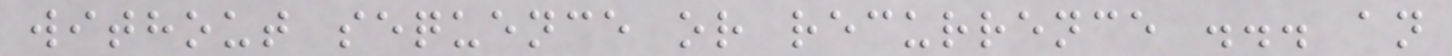without sequence or recurrence ... an
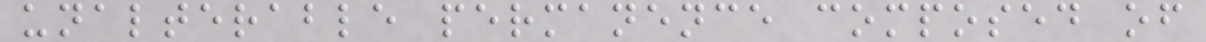unalterable permanence composed of
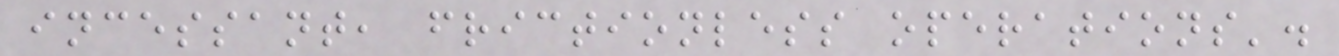incessant, frictionless operations'.
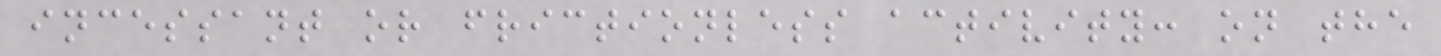incessant or frictionless activity: on the
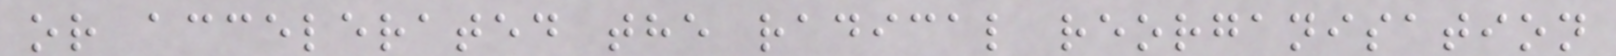or accelerated the radical reorganisation
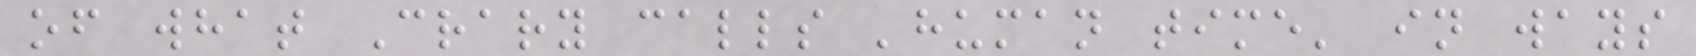of what Crary calls 'human time' in ways
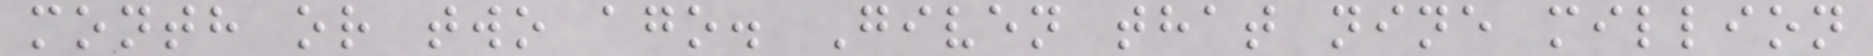month or two ago. Given that nine million
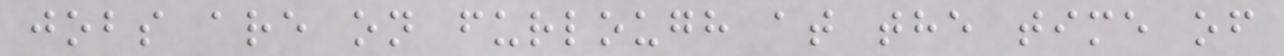jobs are on furlough at the time of
